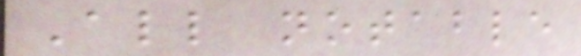All notable
